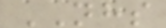NHS
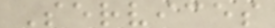Services
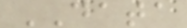DATA
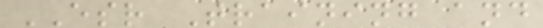ESR Training and
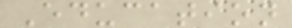Education
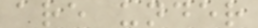are under
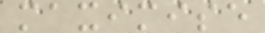maximise
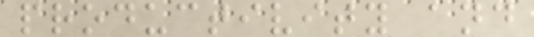productivity and
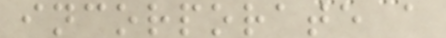incorporate a
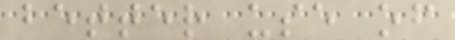better use of
